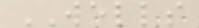WELLS
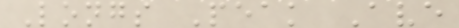Longs Peak Ave
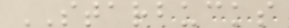STARBUCKS
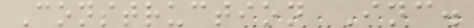Construction Inc.
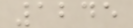1245
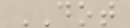DOT
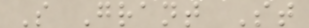S Grant St
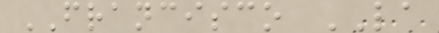FRANCISCO LA
